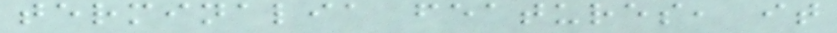terminalia features, it
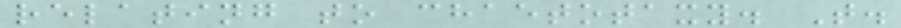relating to chaetotaxy. T.
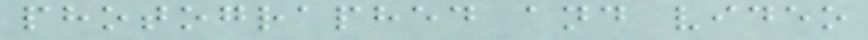photographed and video
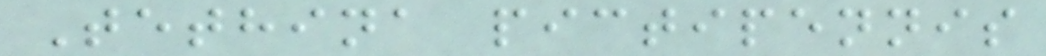Tethina pictipennis
